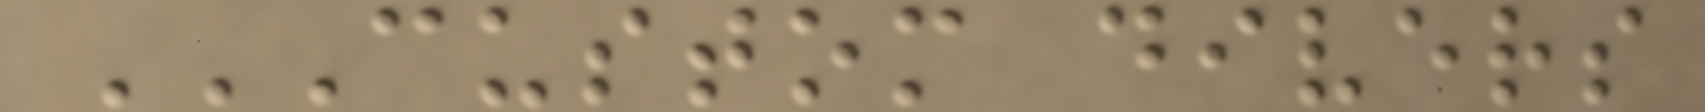CUSTOM DIVERS
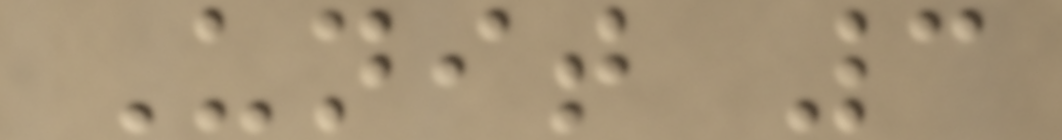Unit 3
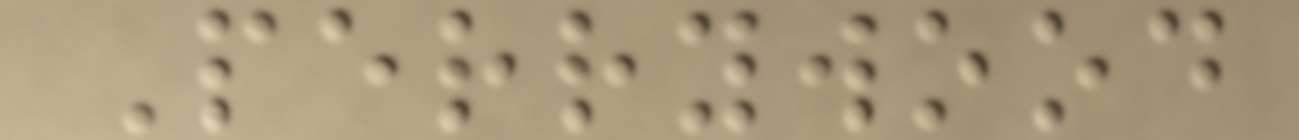Perrywood
